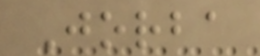Jorba
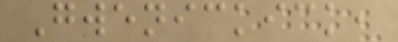Gwenickick,
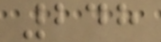248
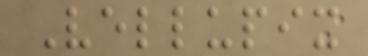Vellupix
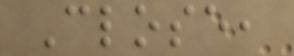Close,
